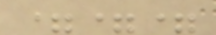===
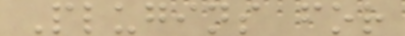Plugins for
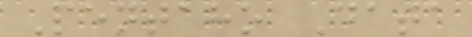Pentaho Data
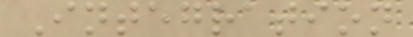Integration
